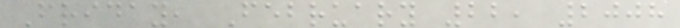Friday, February 22, 2008
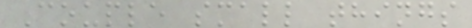Couple small things
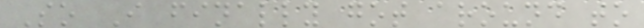So I finally got around to
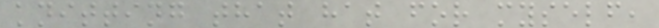knitting that hat for myself,
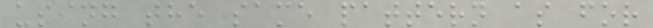using the same pattern as for
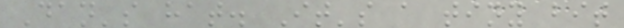Dan's hat. It's a tiny bit
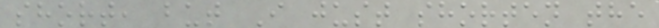short, but I just shorten the
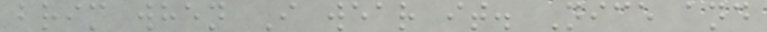brim when I wear it. Nice and
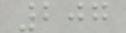207
